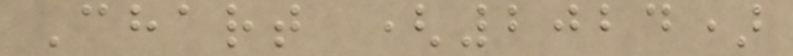Chart (2024)
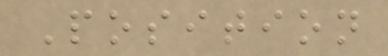Position
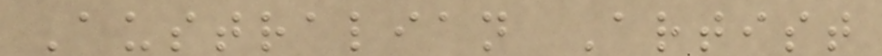Australian Artist
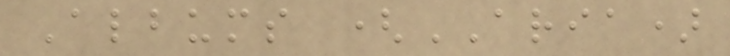Albums (ARIA)
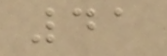41
